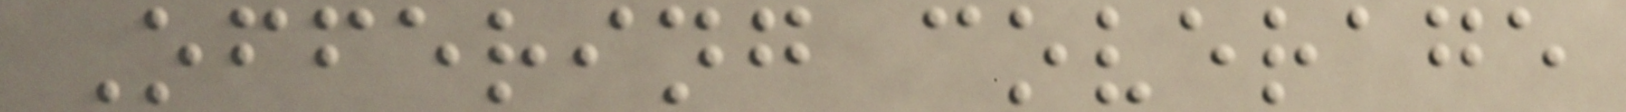Offering coverage
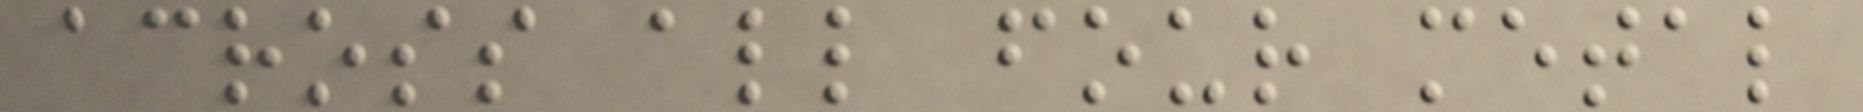across all four metal
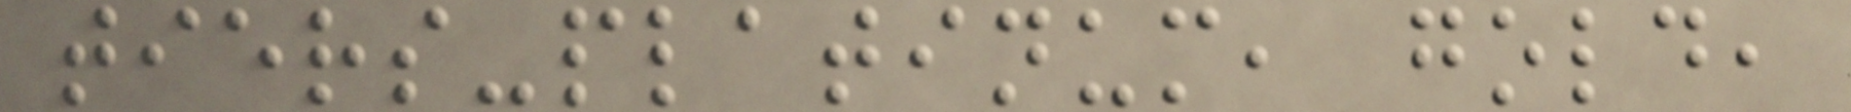tiers-platinum, gold,
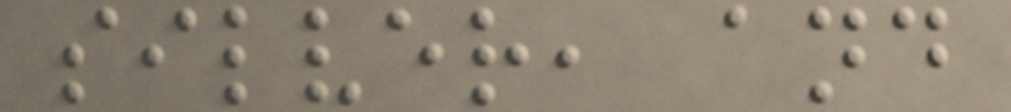silver, and
